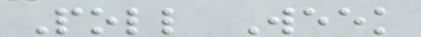Poll Week
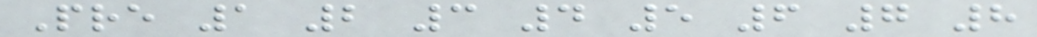Pre 1 2 3 4 5 6 7 8
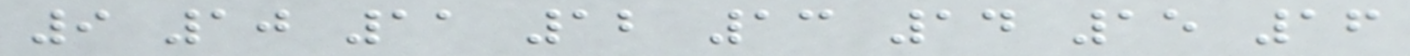9 10 11 12 13 14 15 16
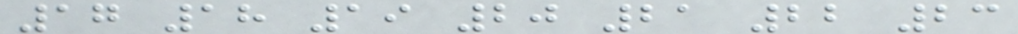17 18 19 20 21 22 23
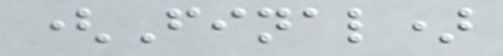(Final)
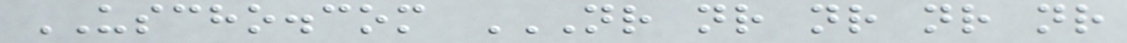USCHO.com NR NR NR NR NR
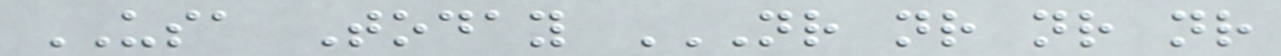USA Today NR NR NR NR
